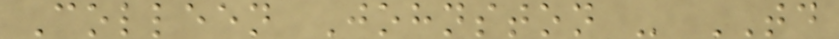Colleen Johnston - TD
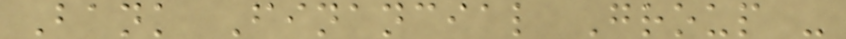Bank Financial Group -
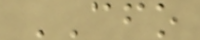CFO
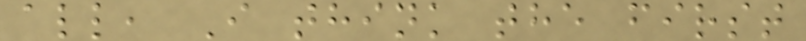all, I think the first
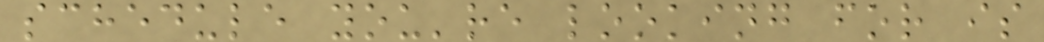schedule you're looking for is
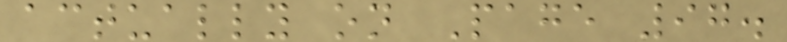actually on Page 97.
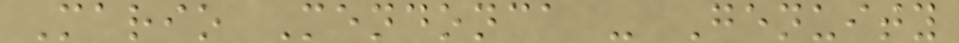Mario Mendonca - Genuity
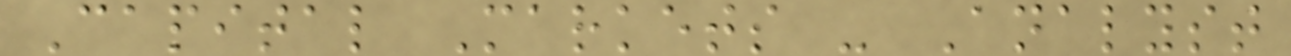Capital Markets - Analyst
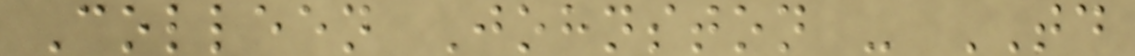Colleen Johnston - TD
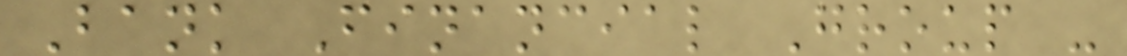Bank Financial Group -
